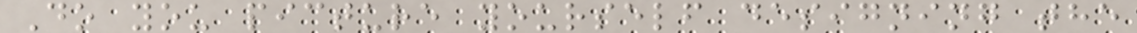Do you picture yourself designing the
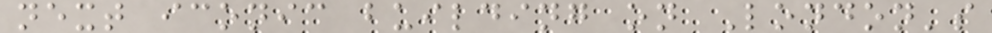next iconic building on London's
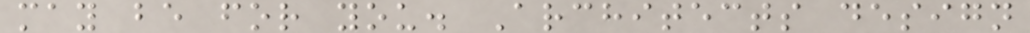may be for you. Architects design
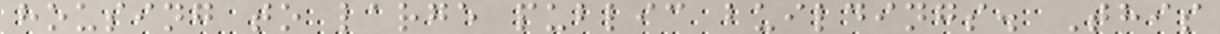housing to large public buildings. This
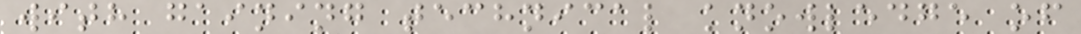with gaining technical knowledge of
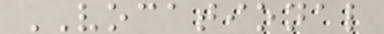VOCATIONAL
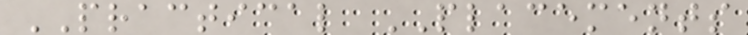PRACTICAL PLACEMENTS
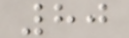80
